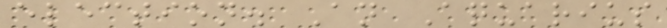election. An Aquarius
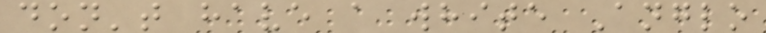don't have a white Anglo
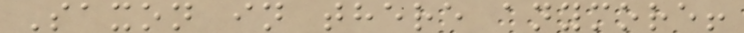Saxon in there anymore!
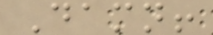Damn!
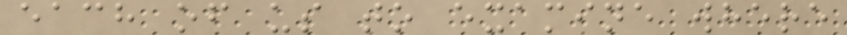each of us to examine where
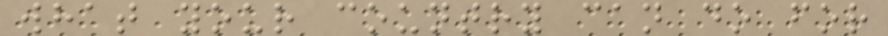what your country can do for
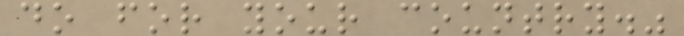do for your country."
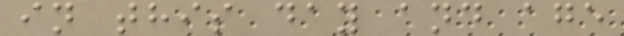in this day and age
